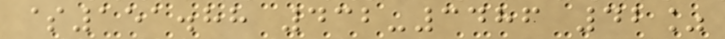$151.88 432-3486 42%
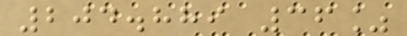204.889 36%
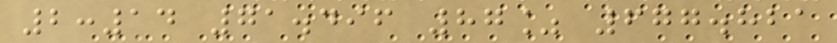2:14 71.496 87% 677.821
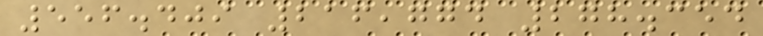556.409 216,774 278.354
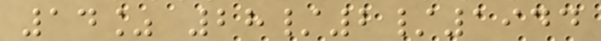14% 28/2/1944
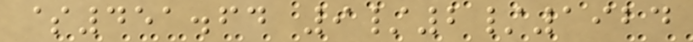$451.64 9/2/1924
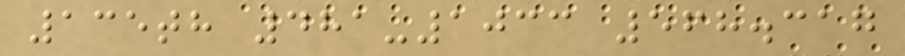135th 481-1033 568.317
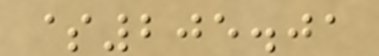$205.01
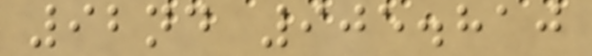92nd 905.810
